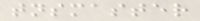tnsmaster
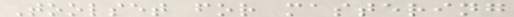Toolset for mastering
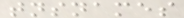tnsnames
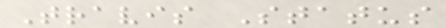Travis Status
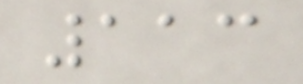113
